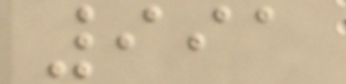991
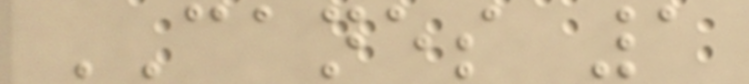CANES 1
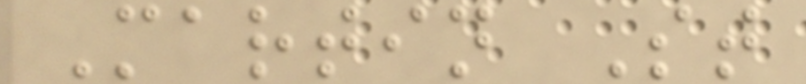Martin St
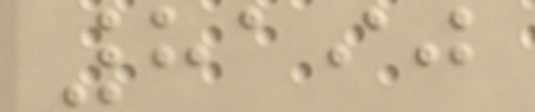8190
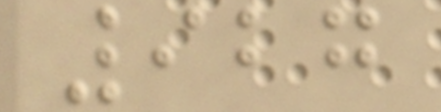927
